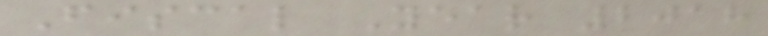Fiscal Year 2018
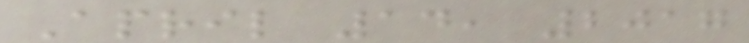April 14, 2017
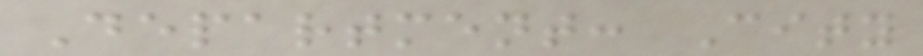Department: City
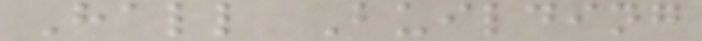Hall Building
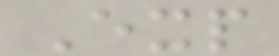Exp
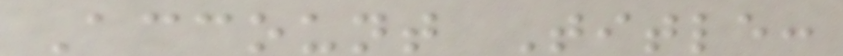Account Title:
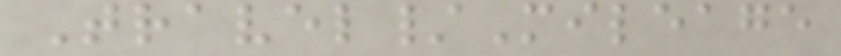Travel/Mileage
